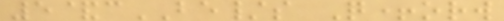5&cBE/s Q+orw
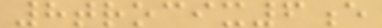8trocix6e
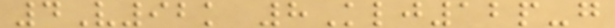4V92k 8Klj12p-g
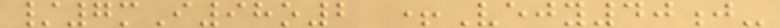/7mI98o2 +Vejy40j-
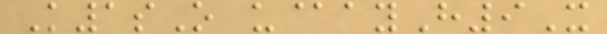K1sO u@ayH9X
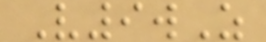V9wZ
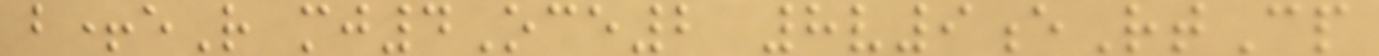b+eR mj4Oce2 8v9eRtCp
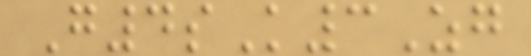G4sK3Zg
